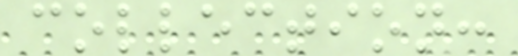collection:
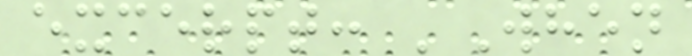excerpt: 'When
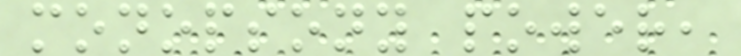monopsony power,
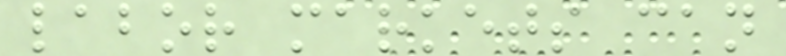labor markets can
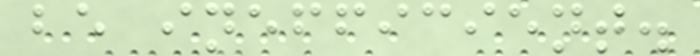be inefficient.
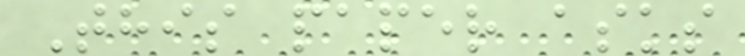This paper asks
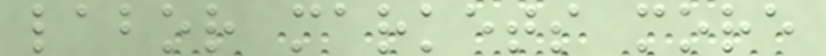labor markets more
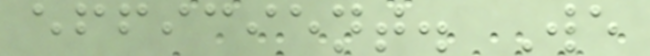efficient. We
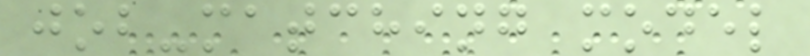job-matching model
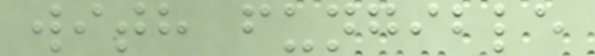with fungible
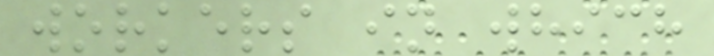workers in which
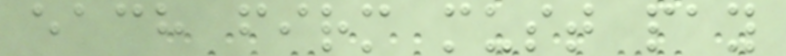each firm must pay
